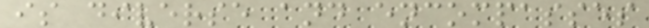is diverse and encompasses
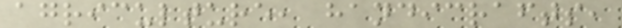agriculture, handicrafts,
